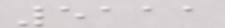5111
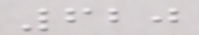620
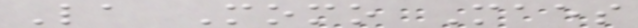La Momo Maes
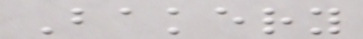Bakery
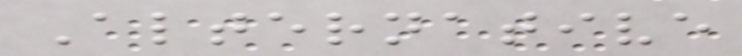Alternative
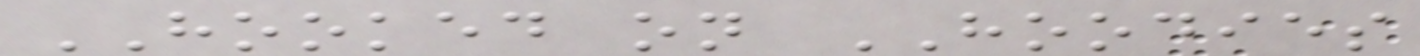HOOKED on HOODIES
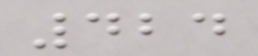424
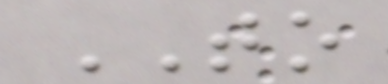TO
